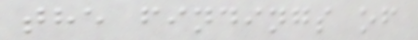the findings of
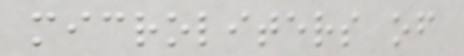microliters of
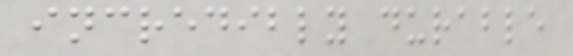incredibly durable
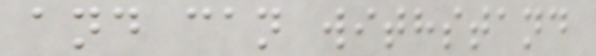and can withstand
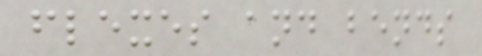flexes and bends
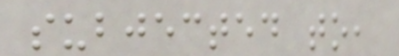subjected to,
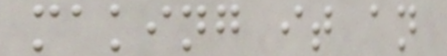making it an
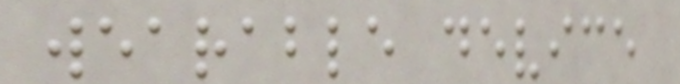wearable device
